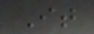It
